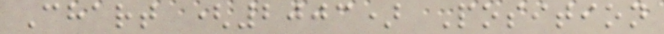Chart (2003) Position
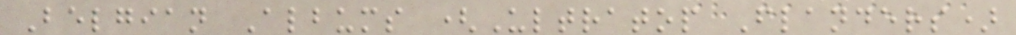Belgian Albums (Ultratop Flanders)
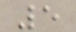5
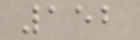152
